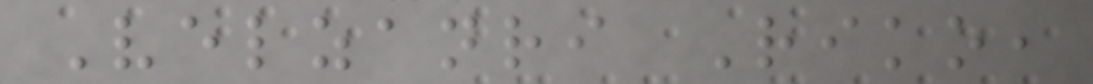Velzanri Riko,
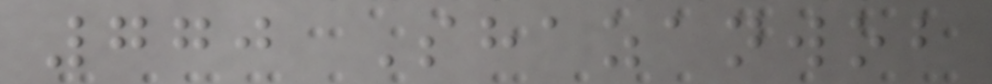770 Shazanwob
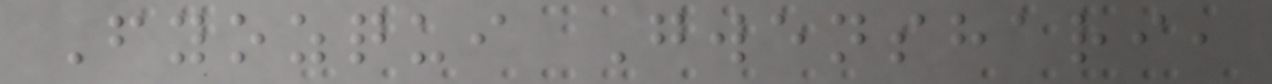Fyozqui Gwenshari,
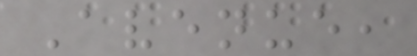Avenue,
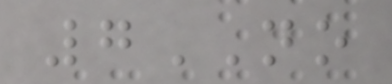7NO
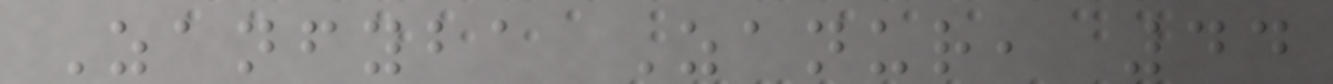Zanfyba Zanur, 44
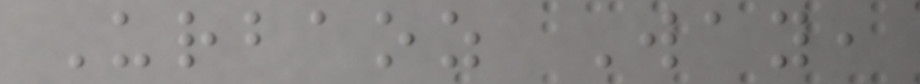Urbaoz Way,
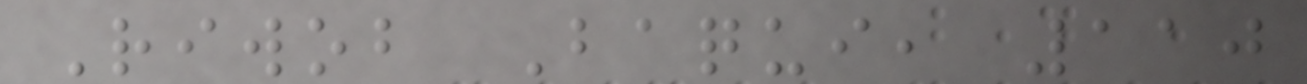Riwob Baqui, 110
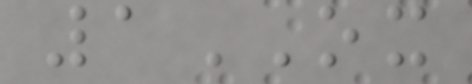1OX
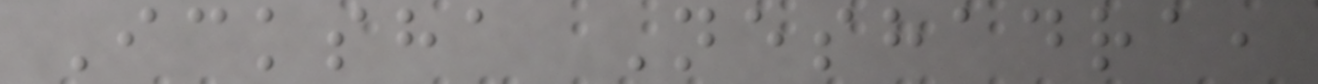Icksha Neshadra,
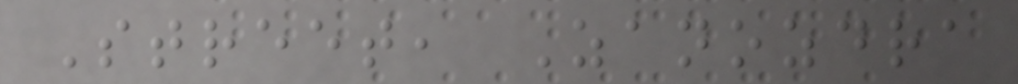Street, Zanozdra
